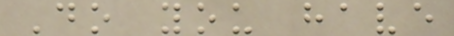Do you have
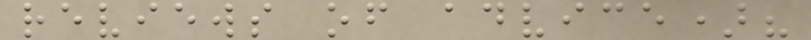reviews of advice)?
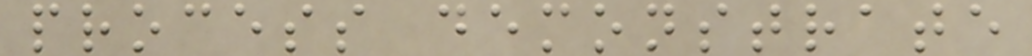process demonstrate
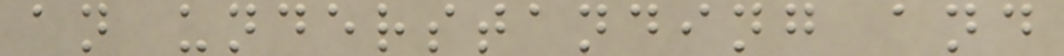an understanding and
